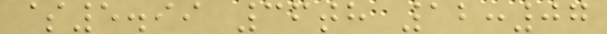$5.99 36th 12:07
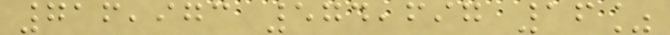716,973 574,697 16%
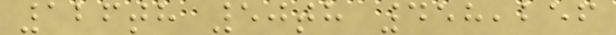126th 50th 458,256
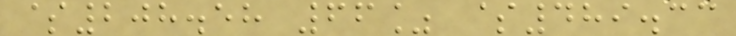$208.58 66% $489.33
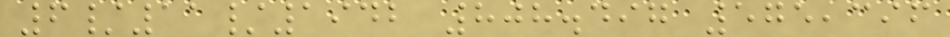6/11/1942 808.497 575,396
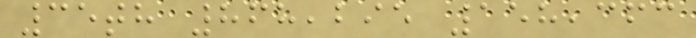35th 868,295 158,363
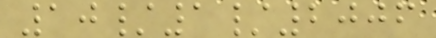10/1/2006
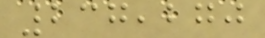237,270
